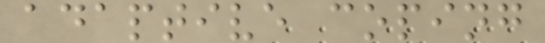adaptive coping
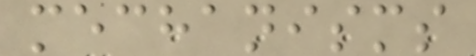mechanisms
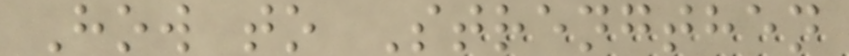How to Strengthen
